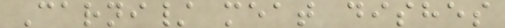Carni/ meat dishes
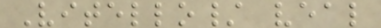Vitello/ veal
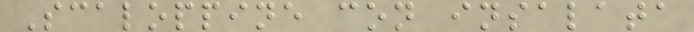Scaloppine con insalata
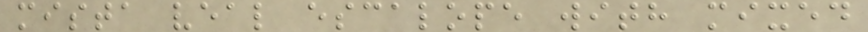mista veal escalope with mixed
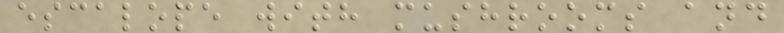escalope with mushrooms and
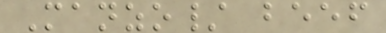Manzo/ beef
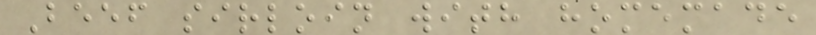Beef sirloin with homemade
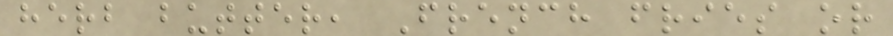herb butter, French fries or
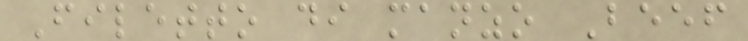Filetto di manzo Beef
